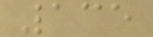135
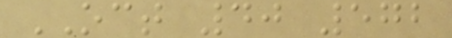OCT 40 572
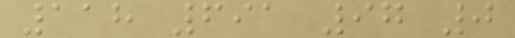118 691 97 0
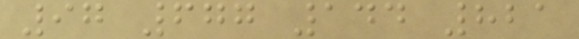97 677 144 821
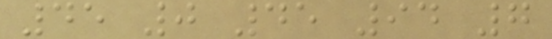45 0 45 94 7
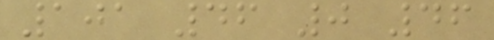101 46 0 46
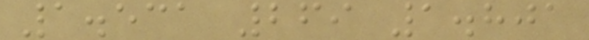1.531 269 1.801
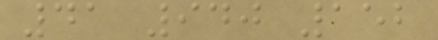41 940 152
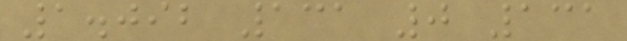1.092 131 0 131
